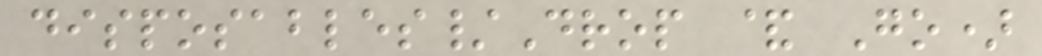disposables/Drop & Go)
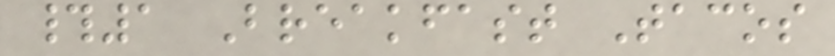#1 Breakfast Tacos
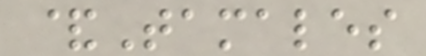&Tamales
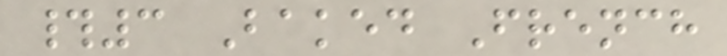#3 Baked French
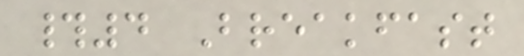#4 Breakfast
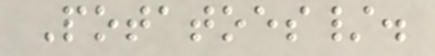Potatoes/.
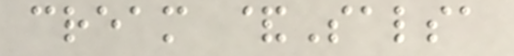cream &Salsa
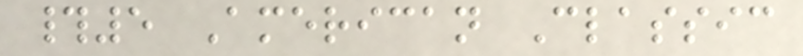#5 American Classic
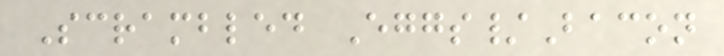Scrambled Eggs/Bacon
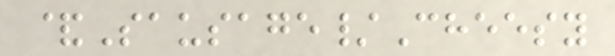&Sausage/Cheesy
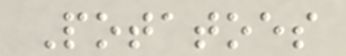Potatoes
